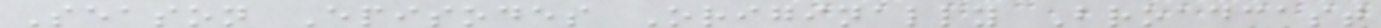Season Episodes Originally Broadcast
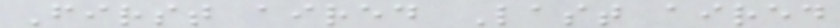First aired Last aired
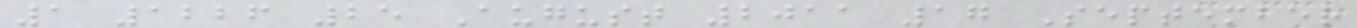1 1226 25 August 2011 17 September
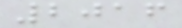2016
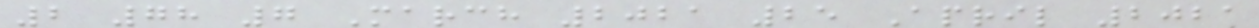2 78 7 March 2021 25 April 2021
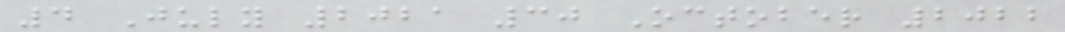4 July 2021 30 October 2022
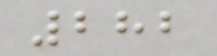282
